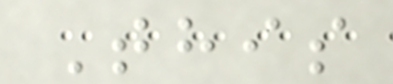This
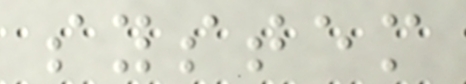system
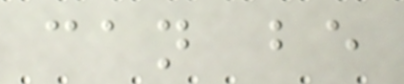can be
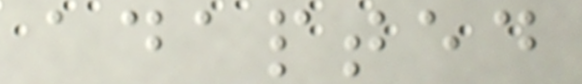adapted
